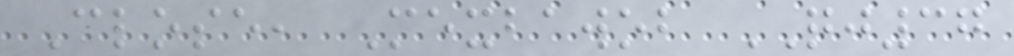Close, Mexbawob QJ37
